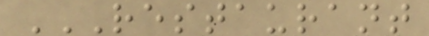RESTAURANT
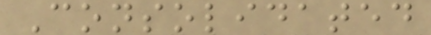Consolidated
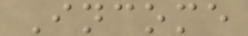Income
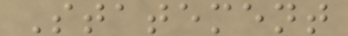Statement
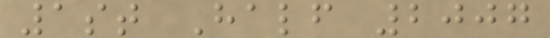1st Half 2007
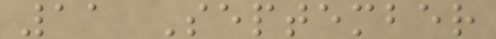11 September
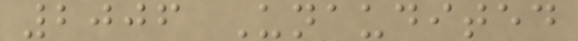2006 Unaudited
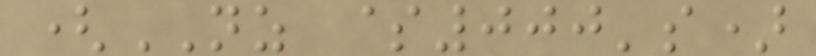(NZ $000's)
